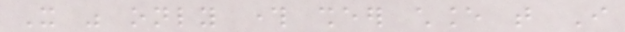It was only through sheer chance that I
